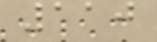110
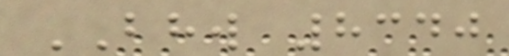BHW 8340
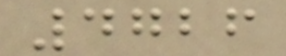4726
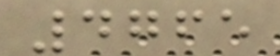4765
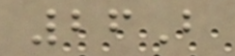26B
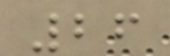26
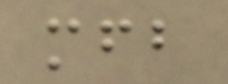mfb
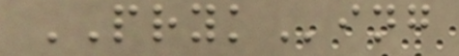PRYKing
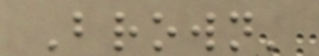Brown'
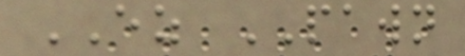EZ PAWN
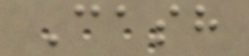Cash
